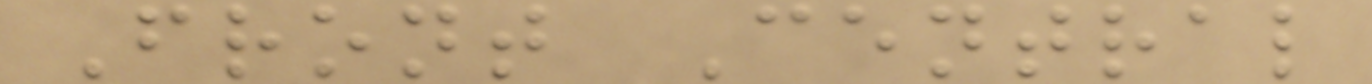Front Central
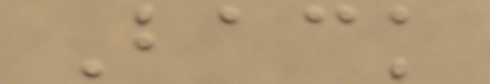Back
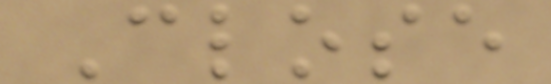Close
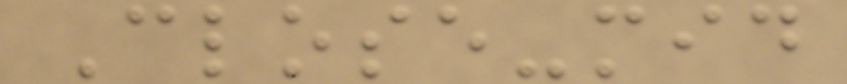Close-mid
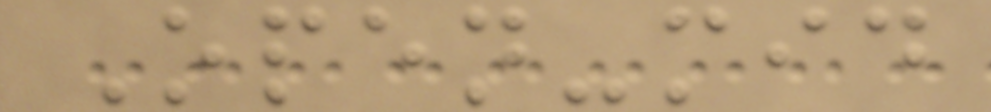Open-mid
